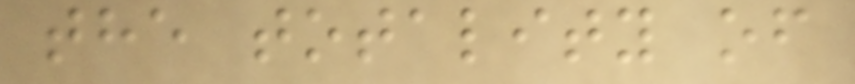the totality of
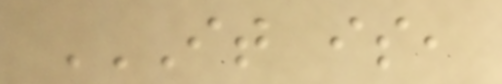IT IS,
